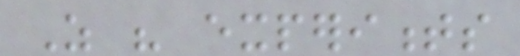As his experiments
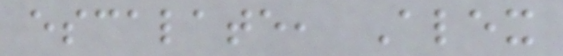escalate, Alex
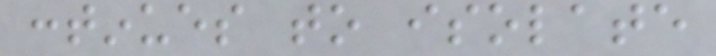continues to isolate
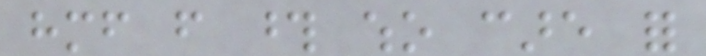himself from those who care for
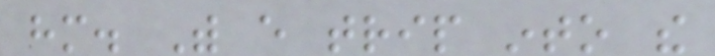him. With every trip into the
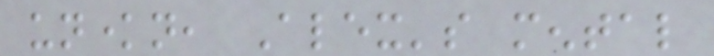unknown, Alex's mental
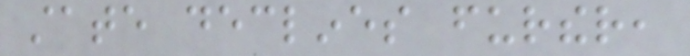state declines further,
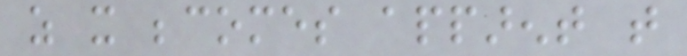as it becomes apparent that
